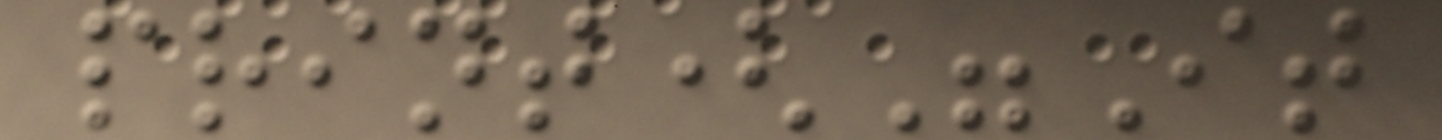print("It
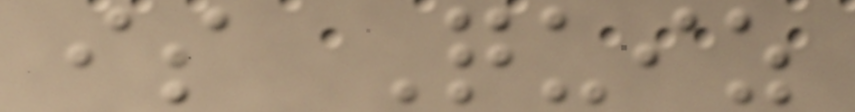is Quiz
